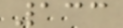133
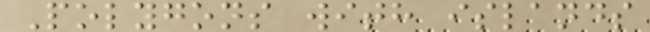Polygons with islands
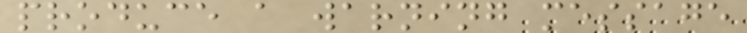produce a warning message
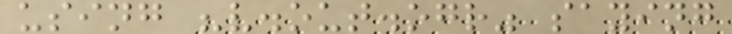using "v.out.ogr" saying
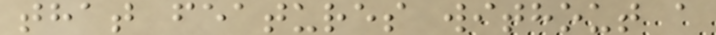that features without a
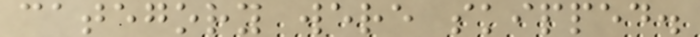category were skipped.
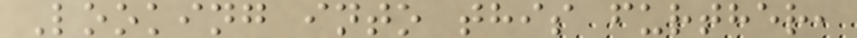Looking into this further,
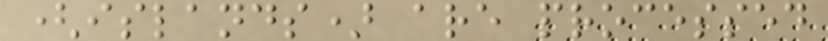(islands) are processed
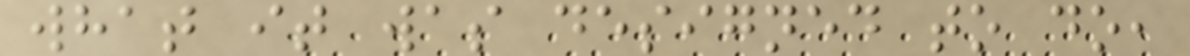what it was designed to do,
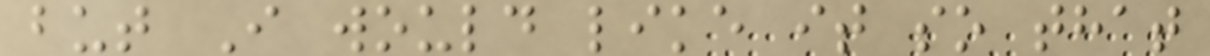but I would like it so that
